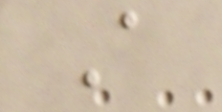A
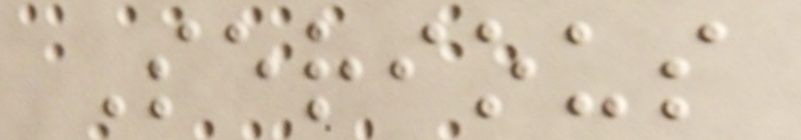Serious
